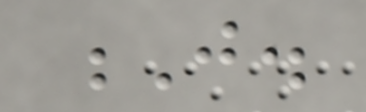J.
